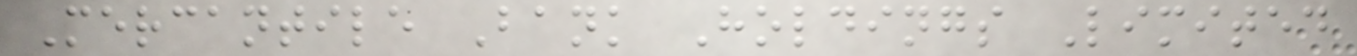Mercantile Bank Holdings Limited
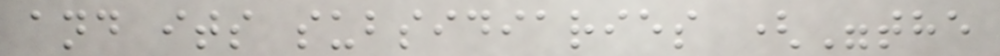and its subsidiaries ("the
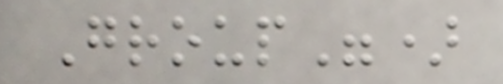Group")
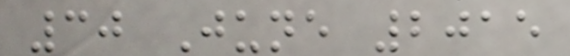30 June 2015
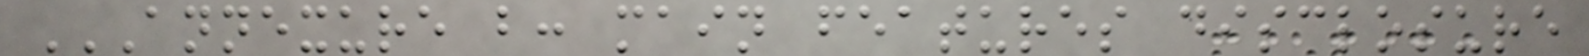ANNEXURE B: MAIN FEATURES DISCLOSURE
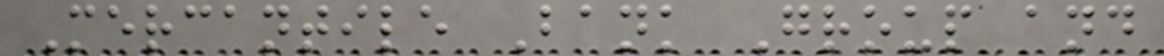Mercantile Bank Group and
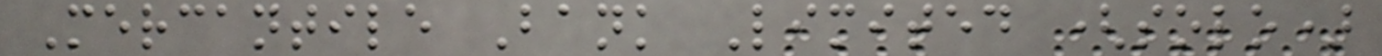Mercantile Bank Limited (solo)
